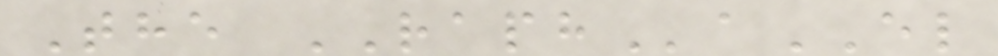The RAPHaEL
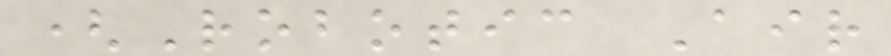(Robotic Air
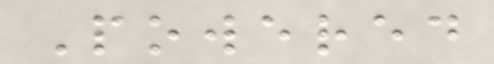Powered
